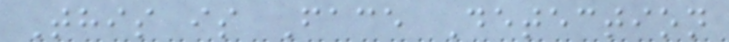This is Face Detection
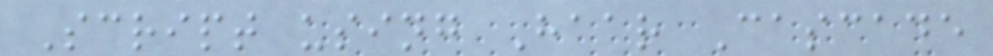Script using Haar Cascade
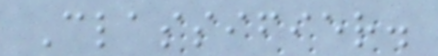Classifier.
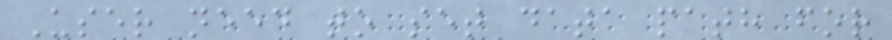User need to set data path for
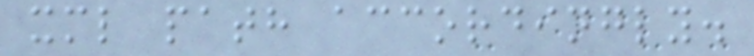xml path accordingly.
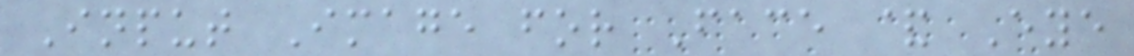Input Image for Face & Eye
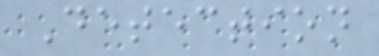Detection
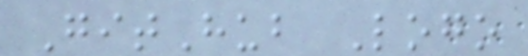GitHub Logo
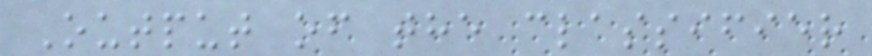Output of the classifier
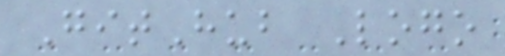GitHub Logo
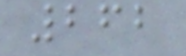262
